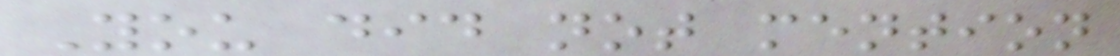You did not mention
